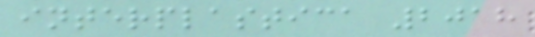interplastica 2018
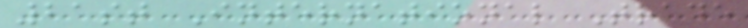21st International Trade
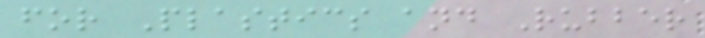for Plastics and Rubber
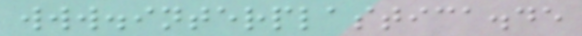www.interplastica.de
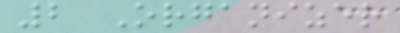2 Organizer
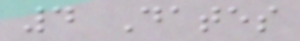4 Dates
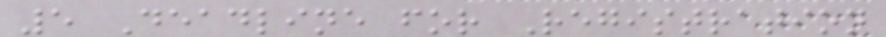5 Deadline for Registration
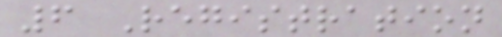6 Registration
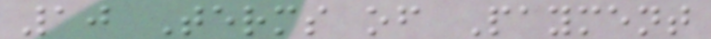10 Terms of Payment
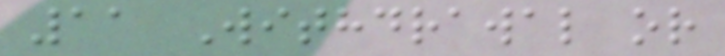11 Withdrawal or
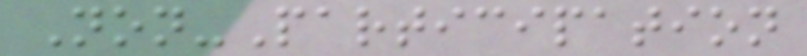Non-Participation
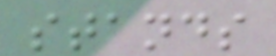stands
